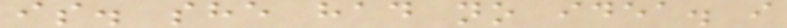is. she had no idea. i
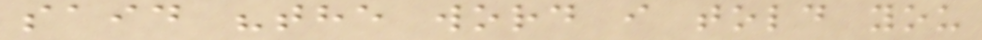said "the word i told you
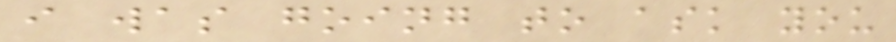i was going to ask you
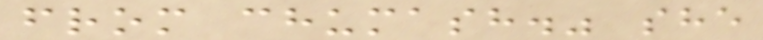from chumash." she
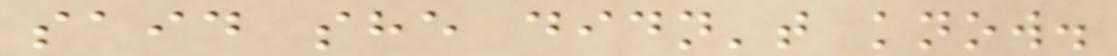said she didn't know.
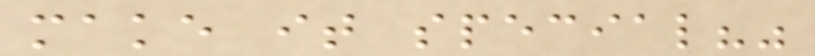make it special?"
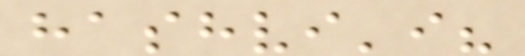hashvi'i?
